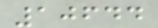10644
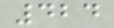424
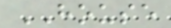HOUSE
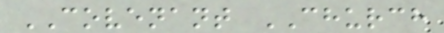COVENANT CHURCH
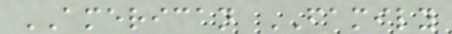AMERICAN FAMILY
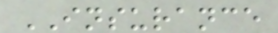INSURANCE
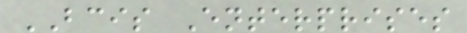BCIS Enterprises
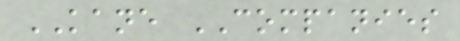KANE COMPANIES
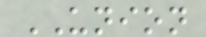UNION
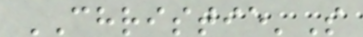CHRISTIE'S
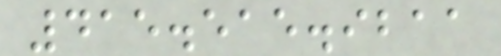415.515.9211
